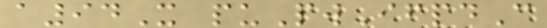a94X puPwIfpdC
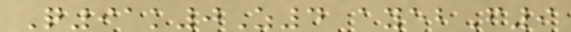Q91k0Z4 ayebF9
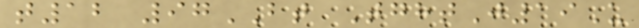t12 97BT TghtJ19U
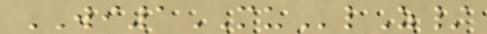WI1MUlZ/
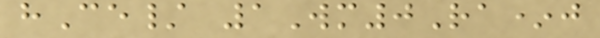hCe/ 1Wm0Ra*j
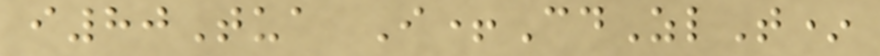i80Tua I+CdZlT*
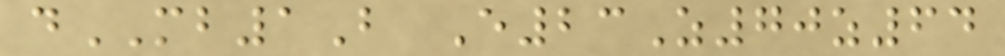dMB1B E23Z70z64
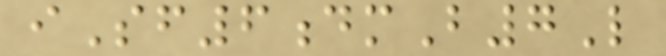iSf6dmB7L
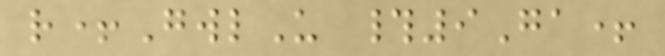r+GwlU #9Ga+
